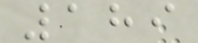189
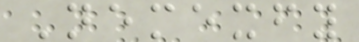Nemexfy
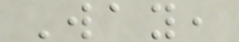Way,
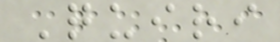Quiri
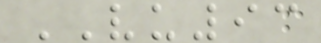VU93
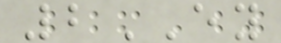2EY
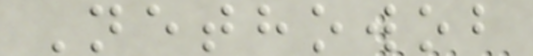Nethowob
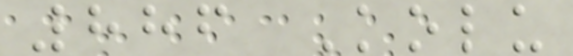886 Kolu
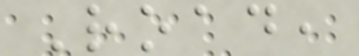Road,
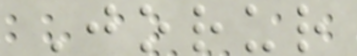Jorur
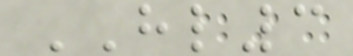HL3
